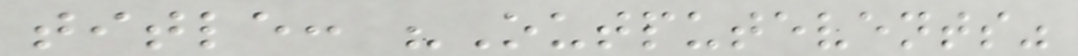title: "Outputevents"
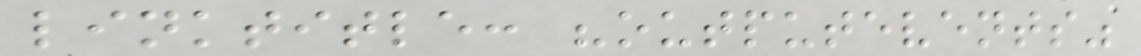linktitle: "outputevents"
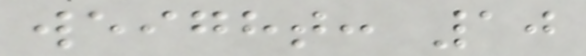weight: 10
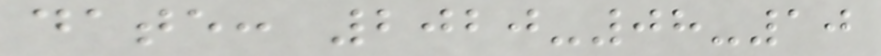date: 2020-08-10
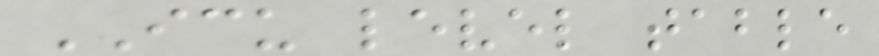ICU level table
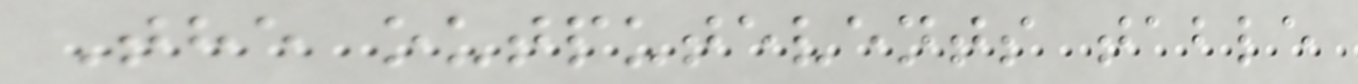The outputevents table
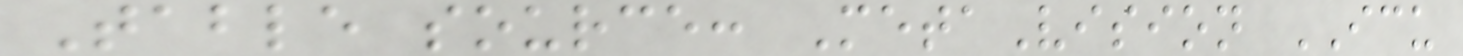Table source: MetaVision ICU
